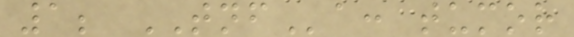1; TNFa: tumor
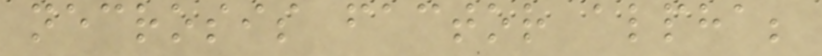necrosis factor alpha;
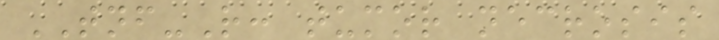TNF-R: tumor necrosis
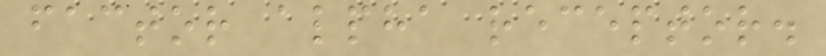factor alpha receptor.
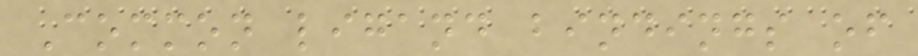Common ligand bindings of
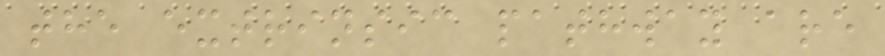the extrinsic pathway are
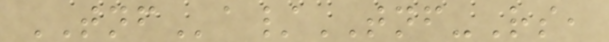TNFa/TNF-Rs,
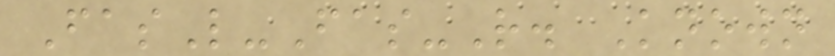FasL-Fas-R. Known
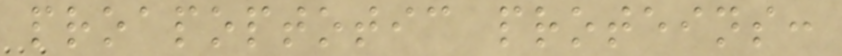proapoptotic proteins:
